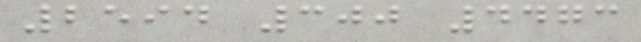2594 300 4473
